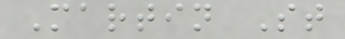Martin St
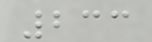233
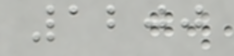1200
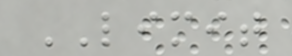LIMIT
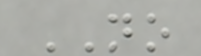NO
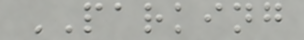PARKING
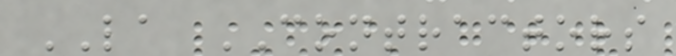LA CONTRACTORS
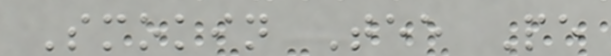Smokin Tee Pe
